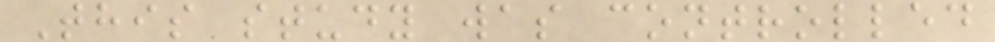This study was controlled
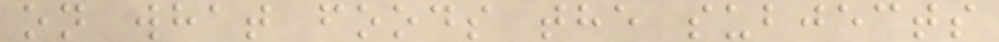on what foods the subjects
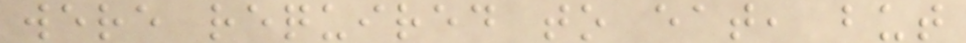were required to eat, but
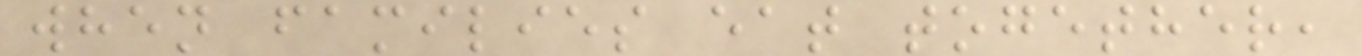when families eat together,
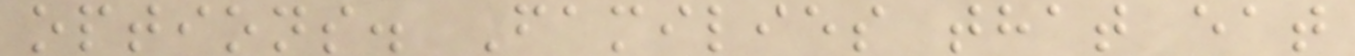options. Families that eat
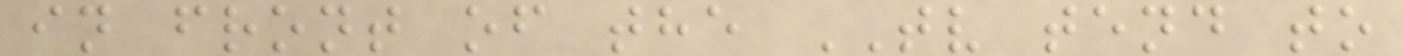in front of the TV tend to
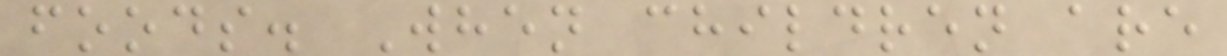foods. When children are
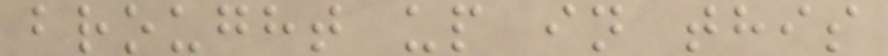brought up in this
